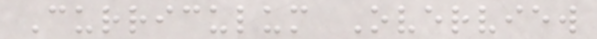Curriculum Overview
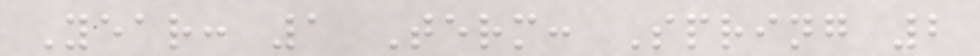Year: 1 Term: Spring 2
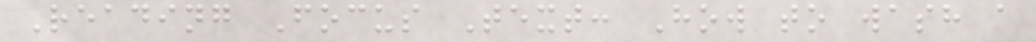Reading Focus Text: How to wash a
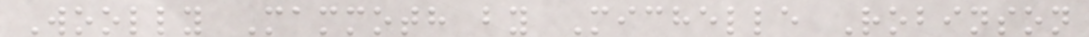Woolly Mammoth by Michelle Robinson
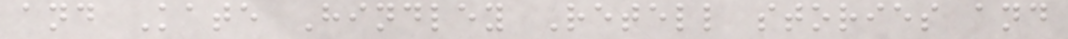and Kate Hindley Retell stories and
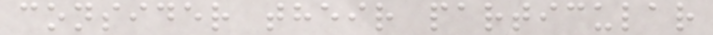consider their particular
